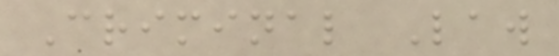Criminal Law
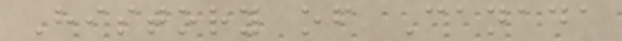History of Canada
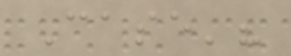Case'?
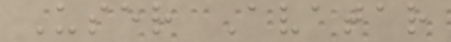User Avatar
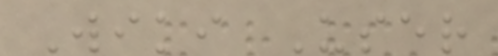Wiki User
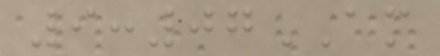9:07AM
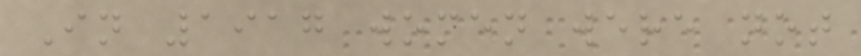In 1917 women were not
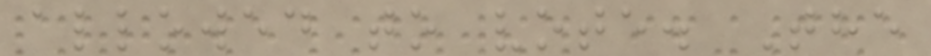allowed to vote. The
